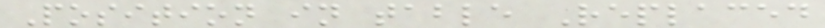Position in table Replaced
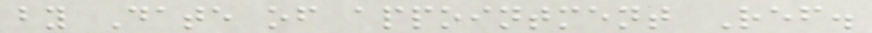by Date of appointment Ref.
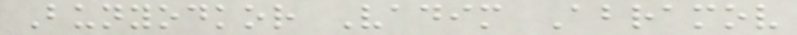Bunyodkor Vadim Abramov
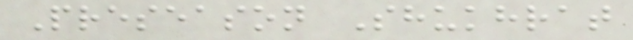Preseason Shukhrat
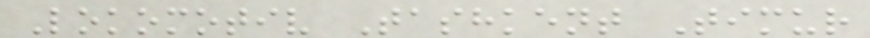Lokomotiv Tashkent Timur
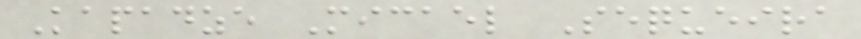Kapadze Micael Sequeira
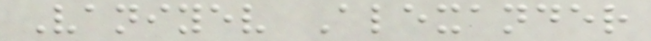Vaniyev Alexander
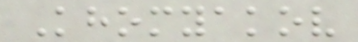Khomyakov
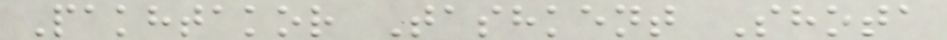Pakhtakor Tashkent Shota
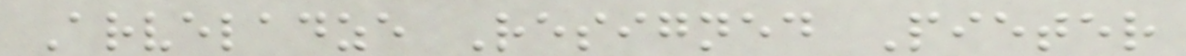Arveladze Resigned Pieter
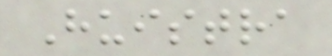Huistra
